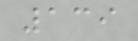139
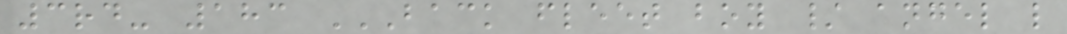3rd- 183 BACK FLEET BOY / ANGEL L
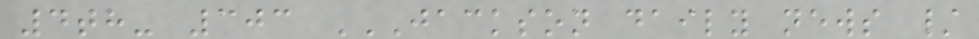4th- 303 JACKSON DAILY NEWS /
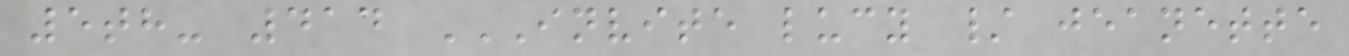5th- 414 INVITE LUCY / JEANETTE
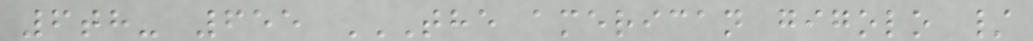6th- 655 THE AMERICAN GIGOLO /
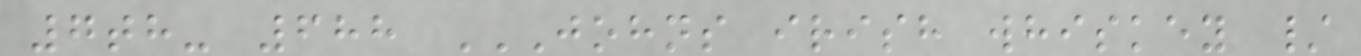7th- 688 JOHNS IRISH WHISKEY /
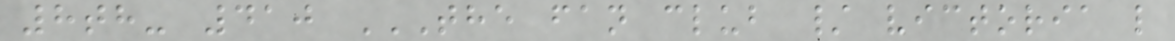8th- 410 THE FAN CLUB / VICTORIA L
